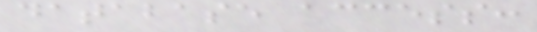database access:
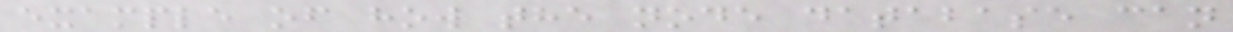example of how the node database can
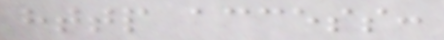http access:
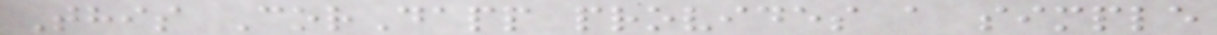This CorDapp provides a simple
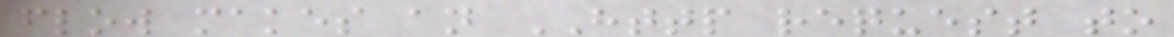flow makes an HTTP request to
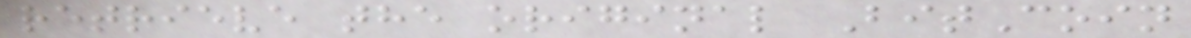retrieve the original BitCoin
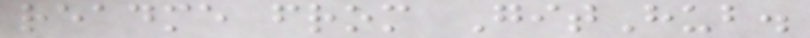readme from GitHub.
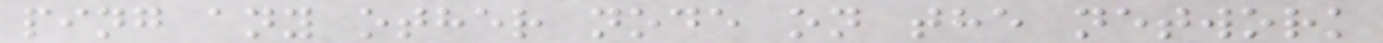ping any other node on the network
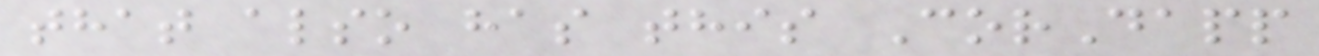that also has this CorDapp
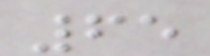65
